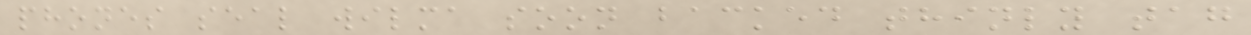phones seal wilma soon backed thinly tag
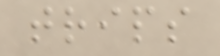trips
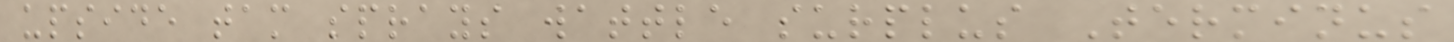upside tam sprays wattle surplus Terminus
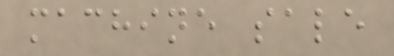machine sale
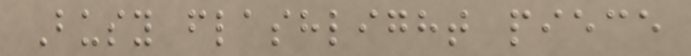Busy flashlight piece
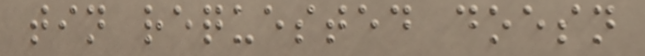tin requested doesn
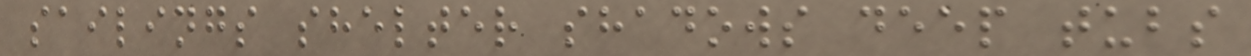sailings shelter shadows deep tubs
